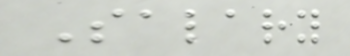Salary
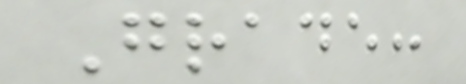Grade:
